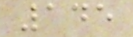145
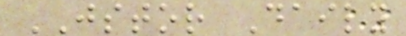JSTOR Daily
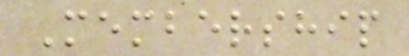Membership
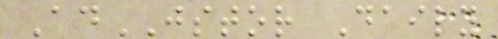AdJSTOR Daily
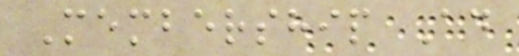Membership Ad
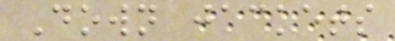Down jackets
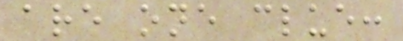are one clue:
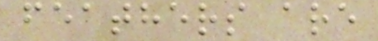feathers are
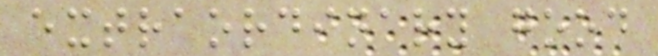extraordinary good
